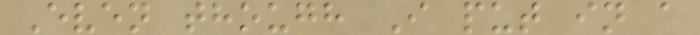Even though I put in a
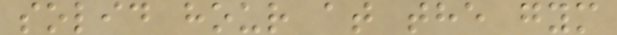solid hour at the gym
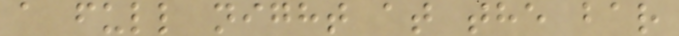a full night at the bar
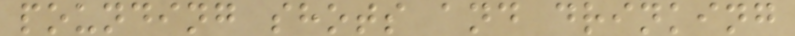pounding shots and drinking
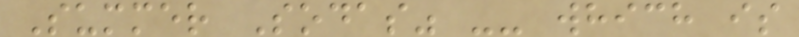Summer Sodas" -- which is
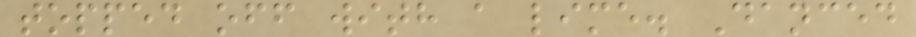topped off with a lime. Danced
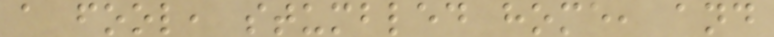a fool, stumbled home, and
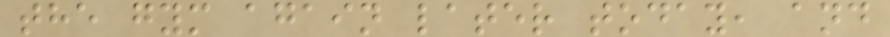the gym again later today, and
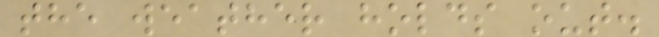the weather holds out.
